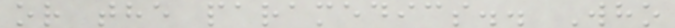or the paramedics.. Who
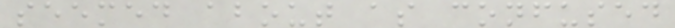seemed about as confused
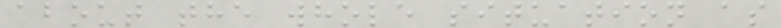about the whole situation as
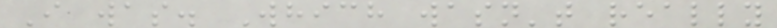I was. Which wasn't really
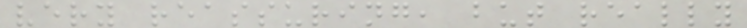very reassuring, but really
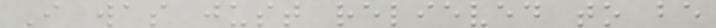I was just relieved to be
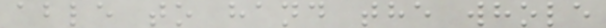able to hand the whole
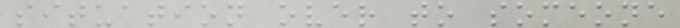situation over to someone
